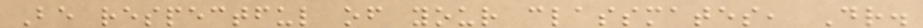Be respectful of your classmates, Dr.
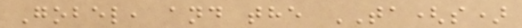Gobel, and the TA(s)
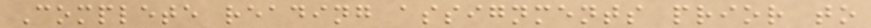Complete reading assignments prior to
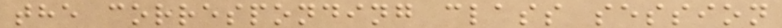the corresponding class session
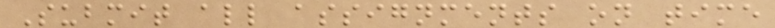Submit all assignments on time
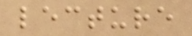lecture
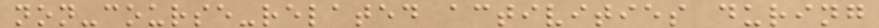non-course-related activities during
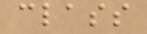class
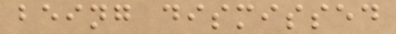being dismissed
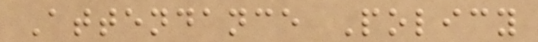Attendance Policy
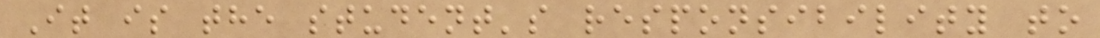It is the student's responsibility to
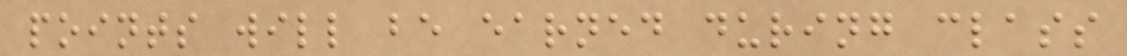points will be earned during class
